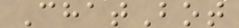ChatBot
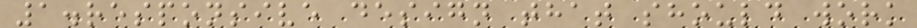1.responsive design that should work
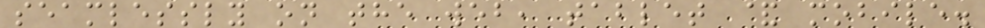seamlessly on the web, tablet & mobile.
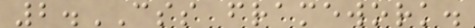2.CSS framework.
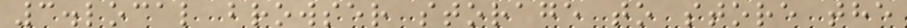3.local browser storage to store the
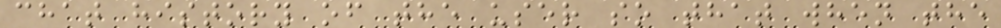chat history of the user so that when the
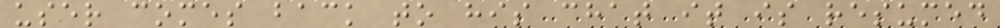user comes back to his chat it is resumed
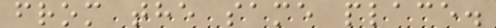from the same place.
